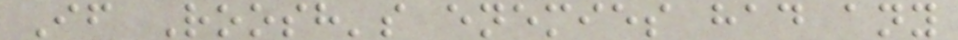If Roosh's enemies had any
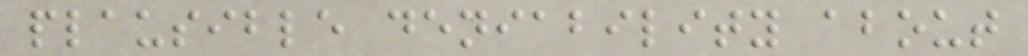plausible deniability about
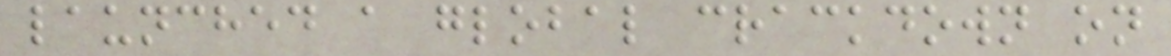launched a global crackdown on
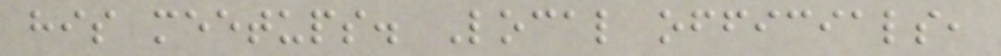his meetups. Local officials,
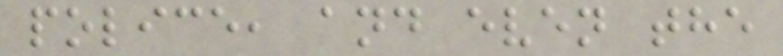police, and even the
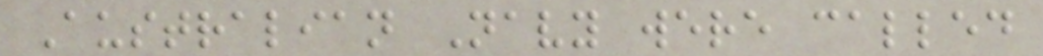Australian Navy were called
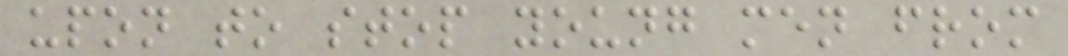upon to stop young men from
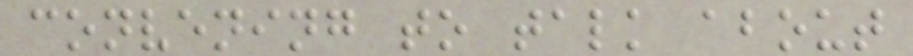convening to talk about
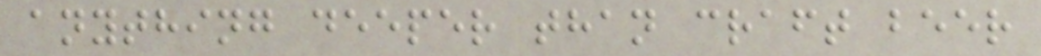anything deeper than craft beer
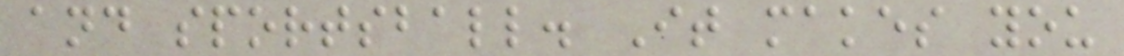and sportsball. It makes you
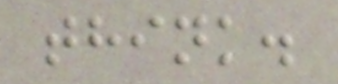think.
